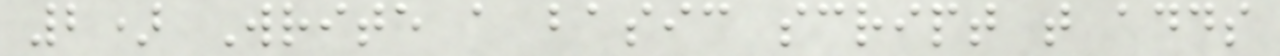2) Write a basic script that adds
